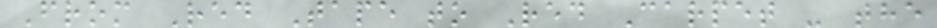From Red Tape to Red Carpet - the
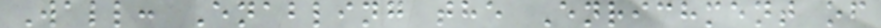Wall: Enabling the Enrichment of
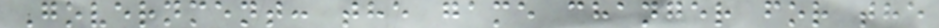Government: the game changer for the
